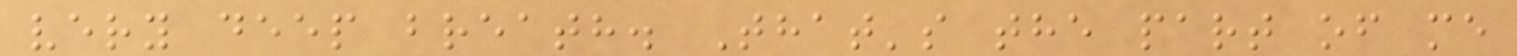very deep breath. That's the part of me
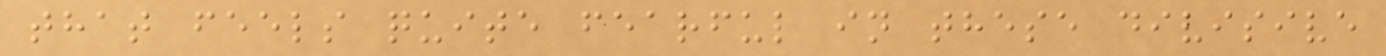that feels quite fearful in these divisive
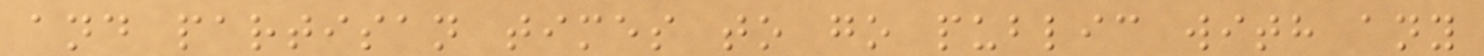and partisan times to go public with any
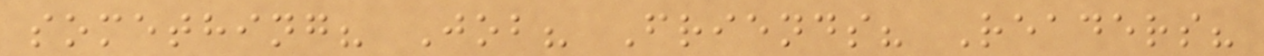something? Job? Friends? Readers?
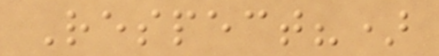Respect?)
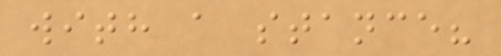with a stance?
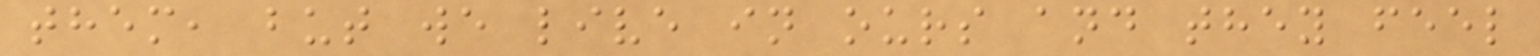them, but we live in ours and they feel
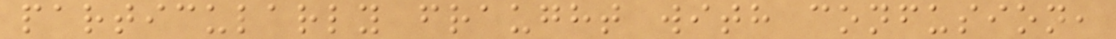particularly fraught with confusion,
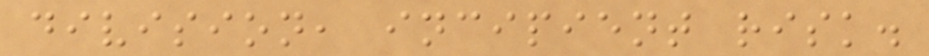division, incipient risk.
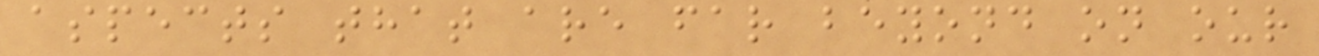aspects that are far beyond on our
